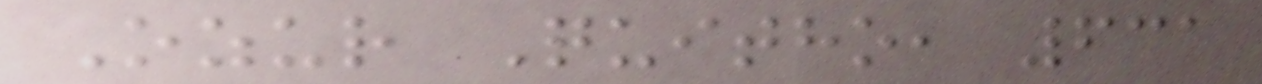Ozur Quitho, 631
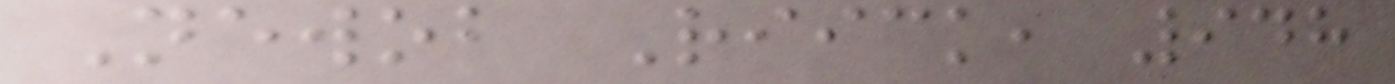Newob Riick, 948
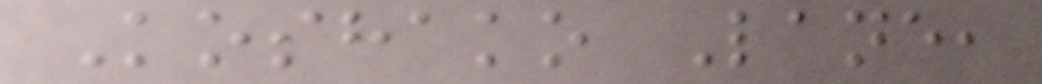Koshako Lane,
